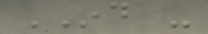IND -
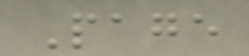Page
